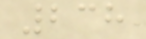238
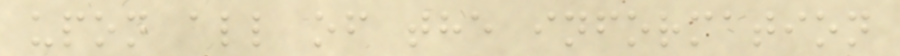upon all of the information
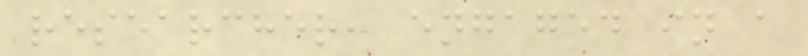researcher, engaged in a
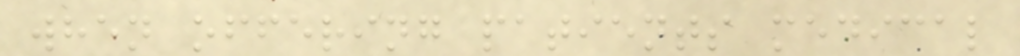when offering patients medical
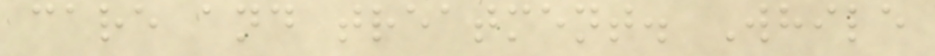care and treatment. While
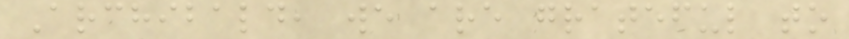Archibald, we are grateful to
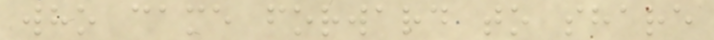who came forward to share
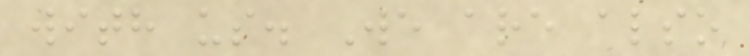with us. We are also
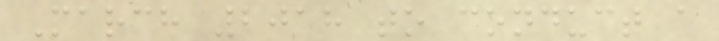March 2018 to conduct a
